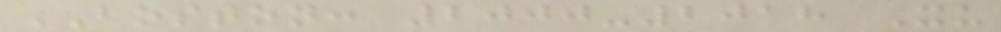BOSTON: 2000-2018 Xu
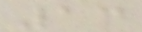13
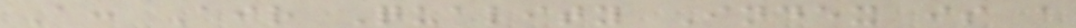A: Air Quality Index is a
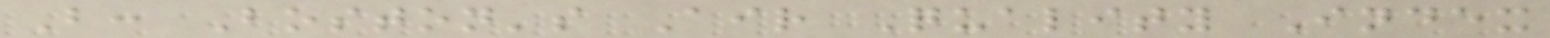B: Boston's Air Quality Index
